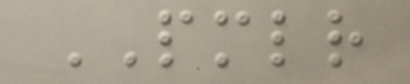PMLR
